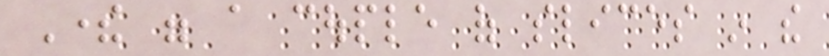There were a couple of slices in the
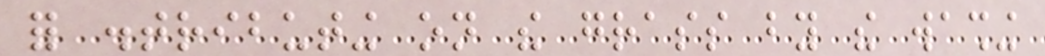for distributing on the grass by the washing
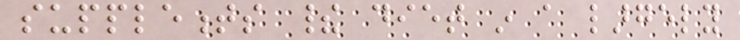supplements their diet in a largely
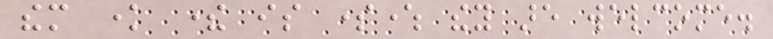them know there is somewhere they are welcome.
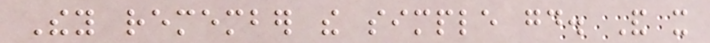They remember the simple good. And it
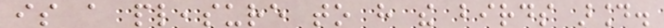is a pleasure to have the birds around.
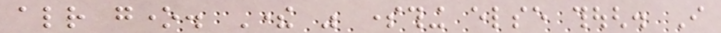already gone. There was something else though. I
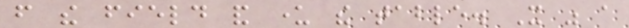from the field and under the table. It was a
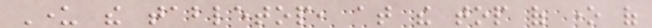Under the tabletop, at the top of one of
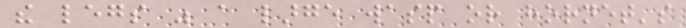the legs was a large wasp or hornet's
